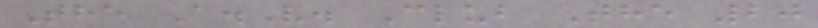The A.V. Club The 20
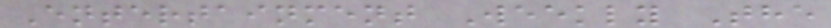Entertainment Weekly The
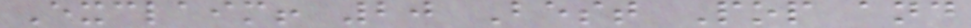Exclaim! 20 Best Pop and
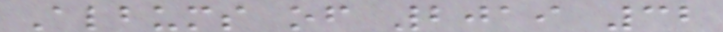Albums of 2019 32
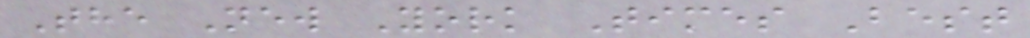The New York Times Best
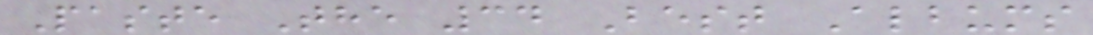Paste The 34 Best Albums
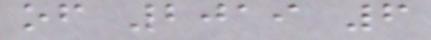of 2019 6
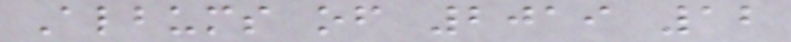Albums of 2019 12
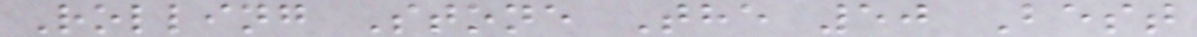Rolling Stone The 50 Best
